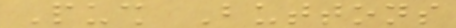Push Buttons
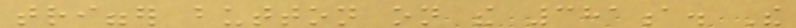trigger button on the 381a. The
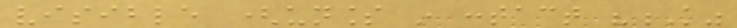visible (unless in contact "K"
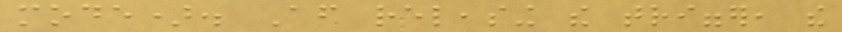mode). After releasing the trigger, the
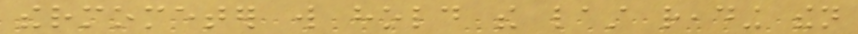thermometer will hold the last reading then
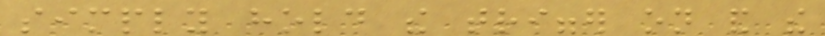simply hold the trigger on and the
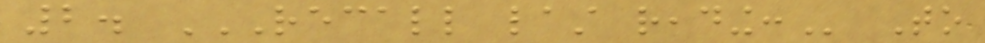2. RECALL LAST READING: To
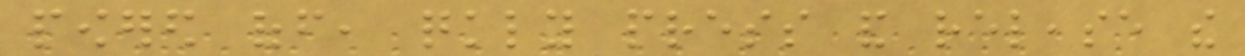powered off, quickly press and release the
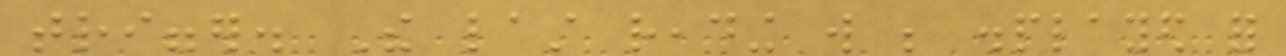trigger. The last reading will be displayed for
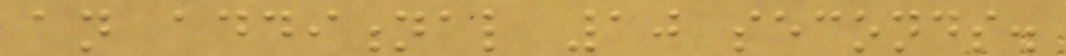an additional 10 seconds.
